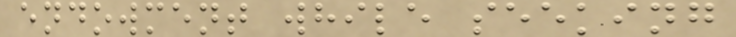endowment while seeking
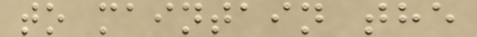to maintain the
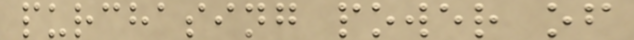purchasing power of
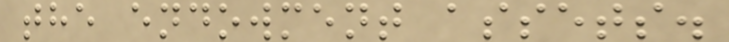the endowment assets.
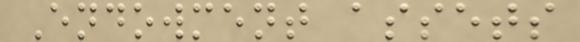Endowment assets
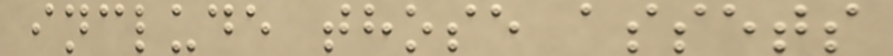include those assets
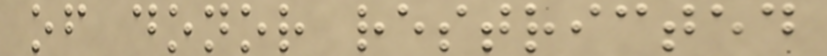of donor restricted
